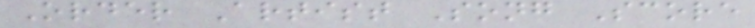Order Artist Song Score
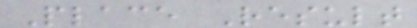Place Result
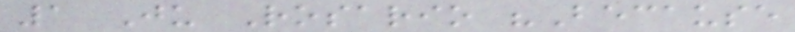1 Ju Rosario "Because
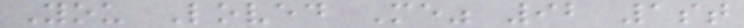You Loved Me" 92 1st
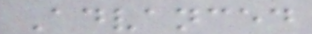Advanced
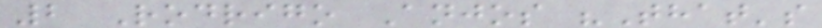2 Rodrigo Anjos "That's
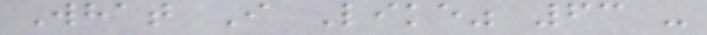What I Like" 63 -
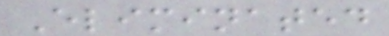Eliminated
